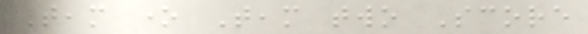Team one Team two Score
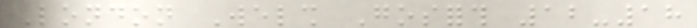London Welsh Gosforth 12-18
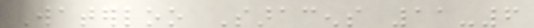Waterloo Saracens 11-6
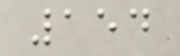154
